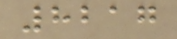8217
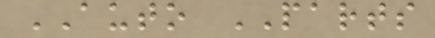AUTO PARTS
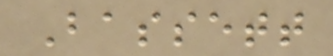Bassett
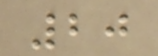20
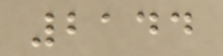2144
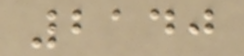2140
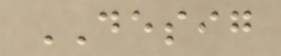DESIG
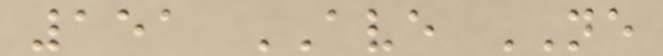151 AVE NE
